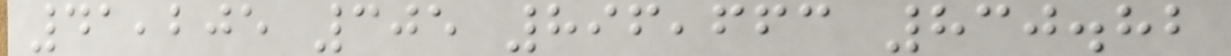41,205 305 896,663 830.82
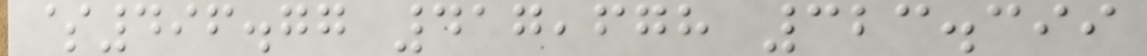$496.77 417,678 323.399
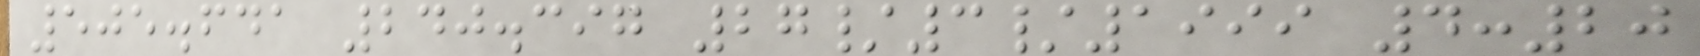505.641 240.397 27/3/1999 4:20
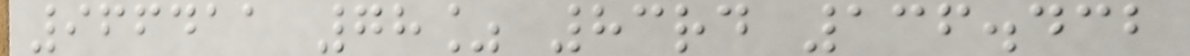966411 78% 83rd 136.432
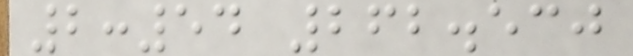2:54 262.530
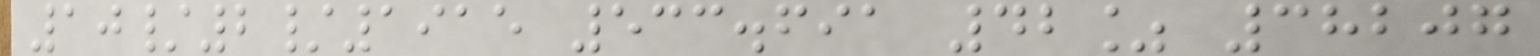10/2/1915 533.691 42% 38207
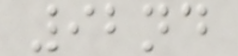92nd
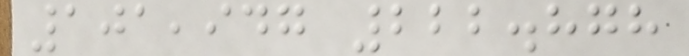101,947 222.878
